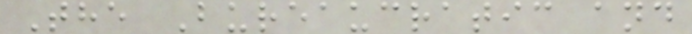The Bureaucratic and
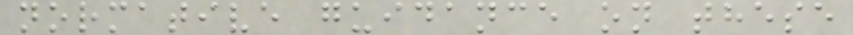normative guidance on these
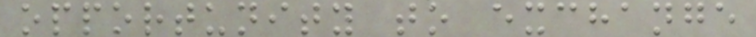opportunity to exchange
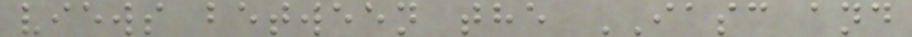views between the IASC and
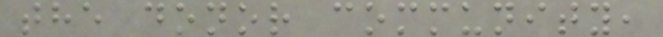the donor community,
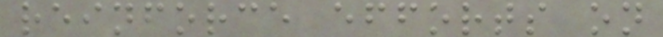reinforce efforts on
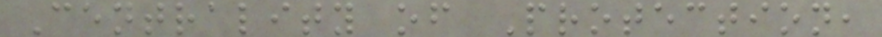Centrality of Protection,
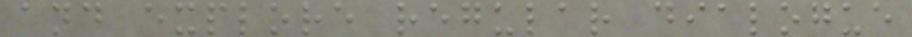and explore regular dialogue
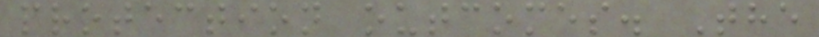protection outcomes. The
